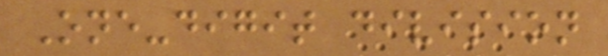One-digit division
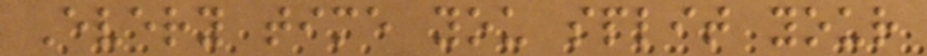Every time you split your
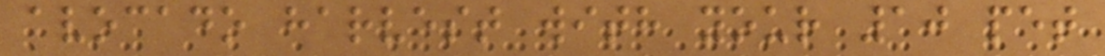avocado harvest with your 10 pet
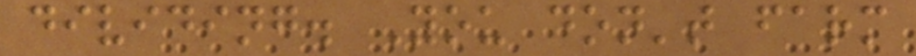dividing. You don't farm
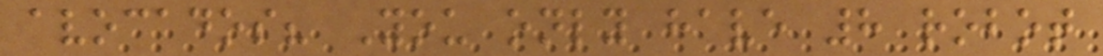avocados? You only have 8 robot
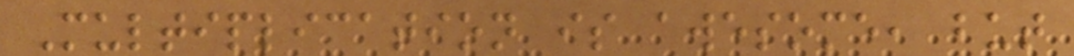Multiplication is awesome, but
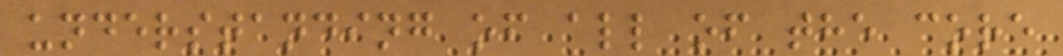understanding of all of the core
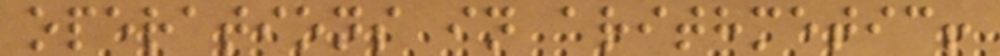operations in arithmetic!
